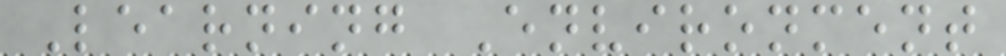Learning Environment
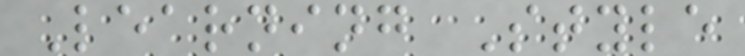Learning Style
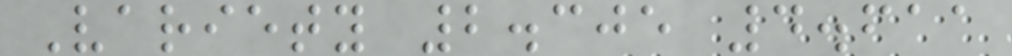Variety 2.305 4.611
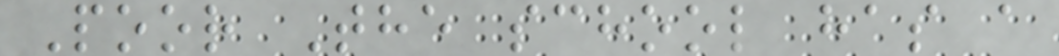Poor The school has a
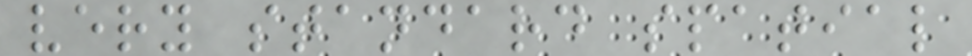very standard spatial
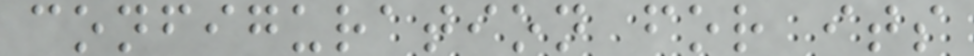configuration for its
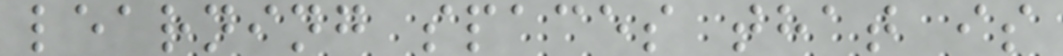learning spaces that is
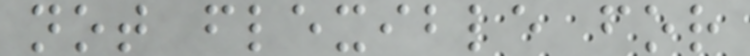not flexible for
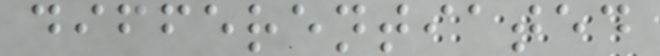differentiated
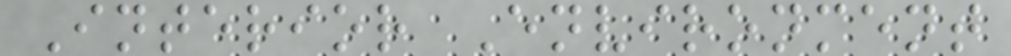Interior Environment
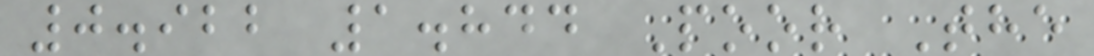0.922 1.844 Poor The
